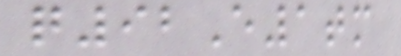q92E1tm
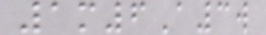1m6A3w
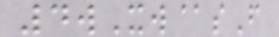4wXw@sF
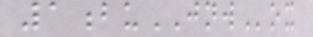1buJNWox
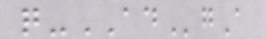q-ADgA
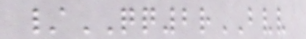/QQ2rBVV
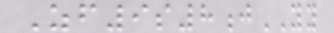Zf9s8jYY
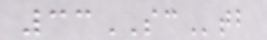33SCtb
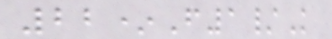22*F1/K
